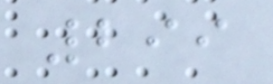299
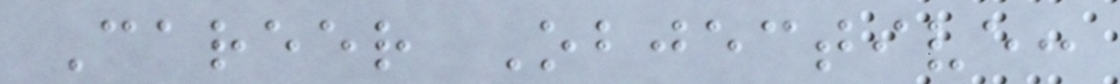Career Objective:
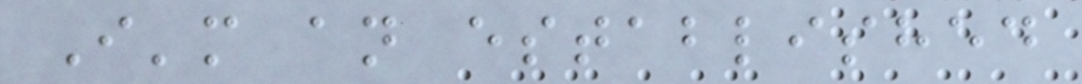I'm an established
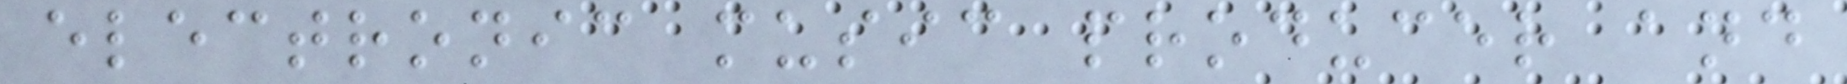electronic music producer and
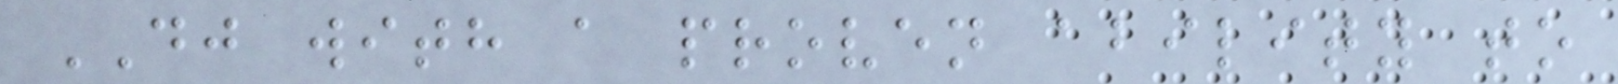DJ with a proven ability to
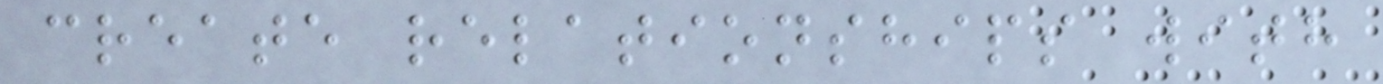create relationships with
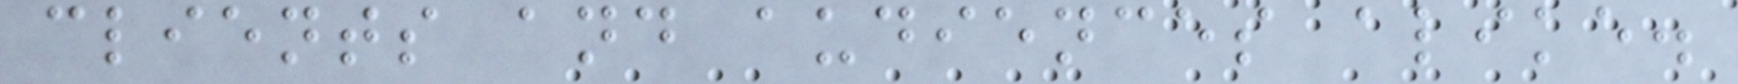clients and audiences alike.
